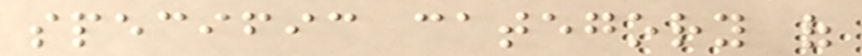specific category of
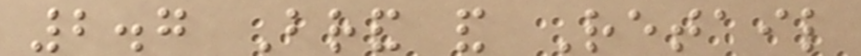2.7 Brand and Retail
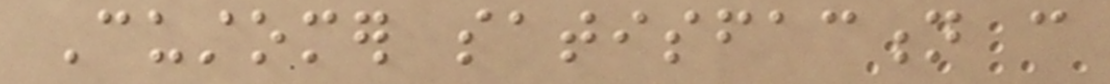Customer satisfaction can
